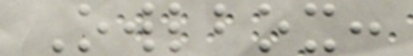Owlbox:
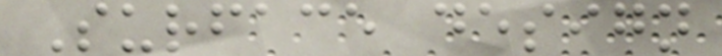Surface design
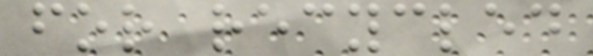for recycled
